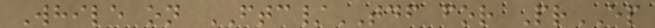While on FTC/TDF for PrEP
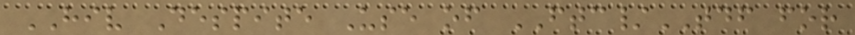HIV Despite Use of FTC/TDF for
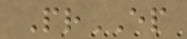PrEP
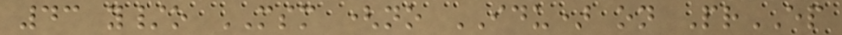43 y/o MSM (no IDU) on PrEP
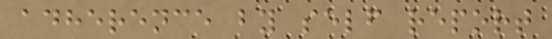adherence by self report
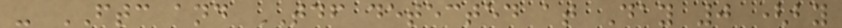- FTC and TDF detected at Day 0 (by
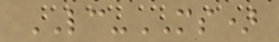LC-MS)
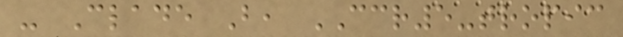- Clade B, CCR5-tropic
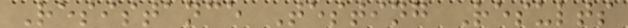Resistance Testing Results
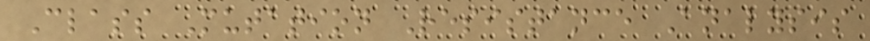Class Mutation Resistance Analysis
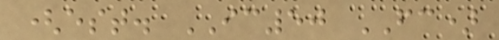(est. IC50 FC)
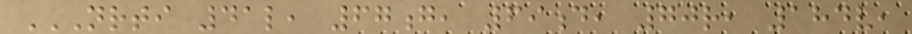NRTI 41L, 67G, 69D, 70R, 184V,
